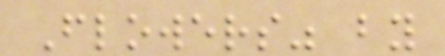Flowers" by
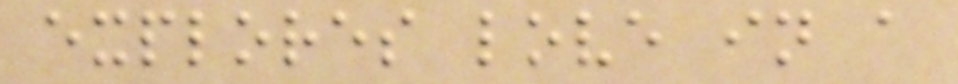explores love in a
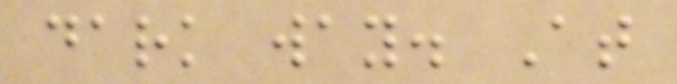dark way. At
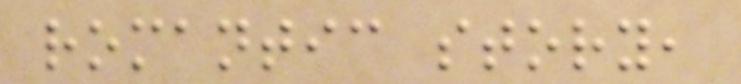romantic story,
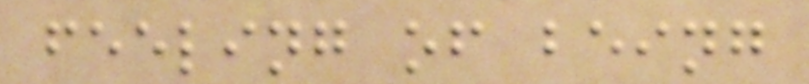feeling of being
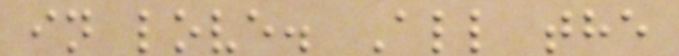in love. All the
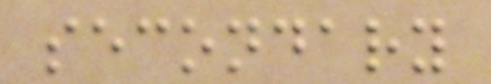secondary
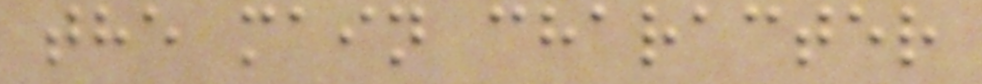the main character
